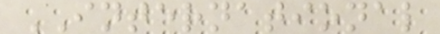INTERNATIONAL
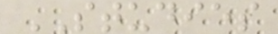STUDIES
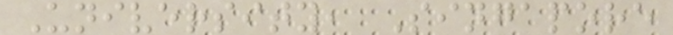University, Singapore
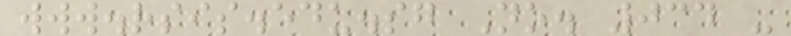www.rsis.edu.sg No. 034 -
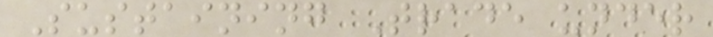Sustaining Trade under
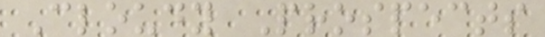Cloudy Prospects
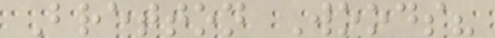Bretton Woods?
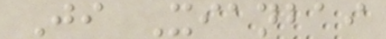Ji Xianbai
